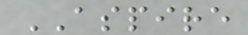ASPIRE
